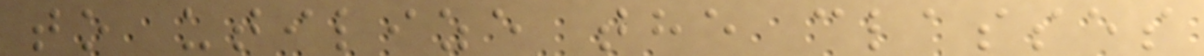to utilize the classes
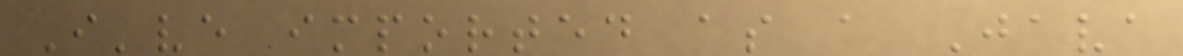I've imported as a Java
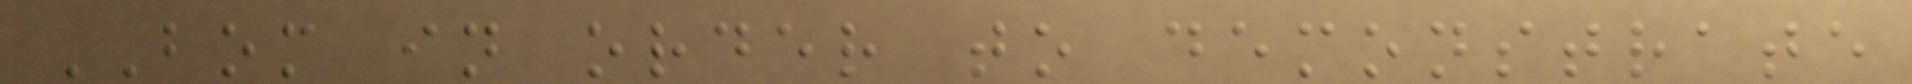BOM in order to demonstrate
